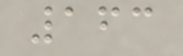163
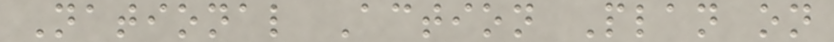National Action Plan on
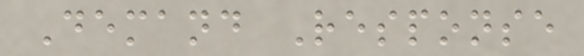Demand Response
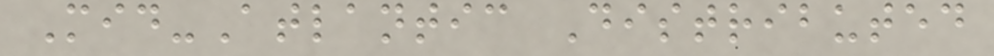Mid-Atlantic Distributed
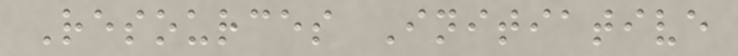Resources Initiative
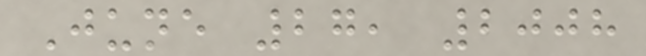June 27, 2008
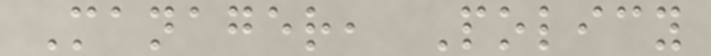Manager, Policy
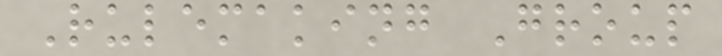Rulemaking Group
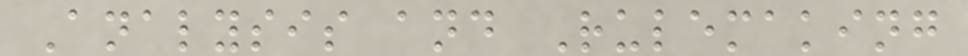Analysis and Rulemaking
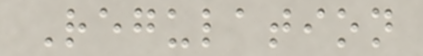Regulation
